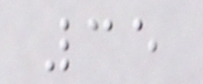35
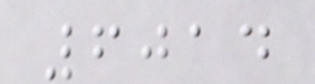6014
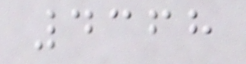4368
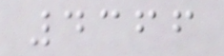4366
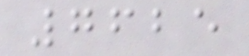7625
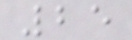25
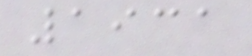1931
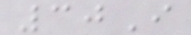30I
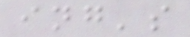ing's
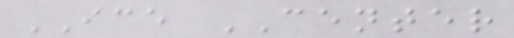ICE CENTER
